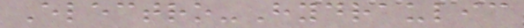Electro-Hydraulic
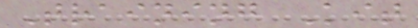Training Kit
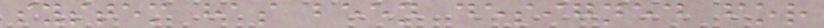system has been designed for
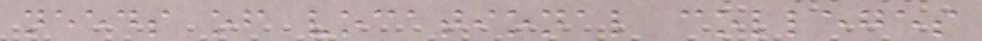needs of vocational colleges
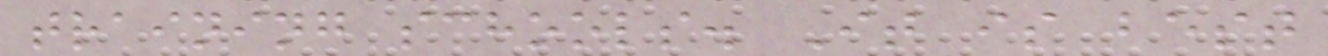training schools. It is best
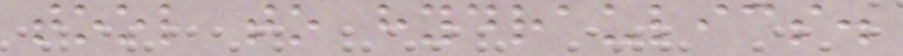tool to hydraulics.
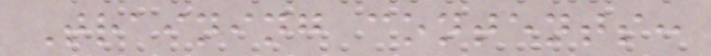Training contents:
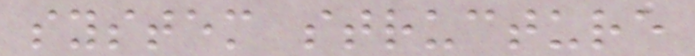system structure
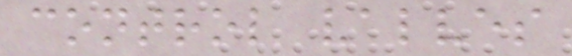control valves
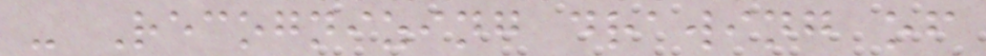- Recognizing drawing of
